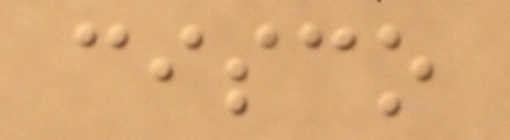cisco
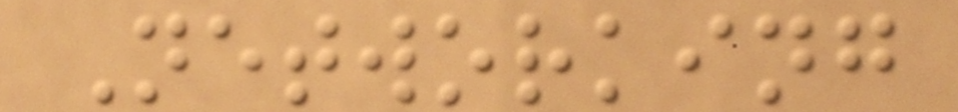Networking
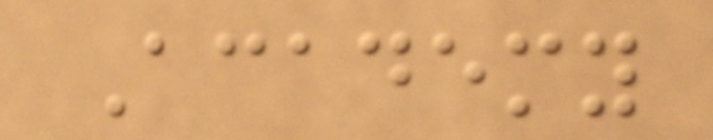Academy
